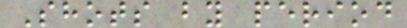Shots by period
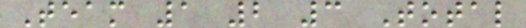Team 1 2 3 Total
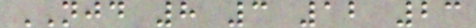NJD 8 3 12 23
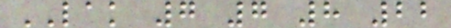LAK 7 7 8 22
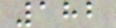182
